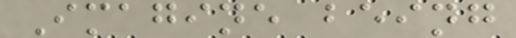Imagine being
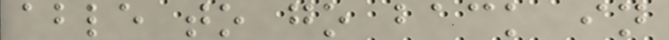able to go back in
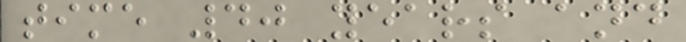time 40 years and
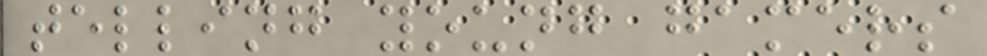telling young gamers
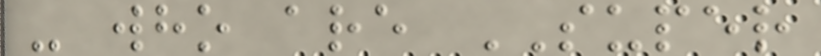- who are SUPER
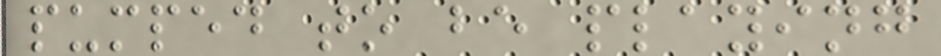pumped to be playing
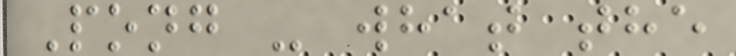Pong - what the
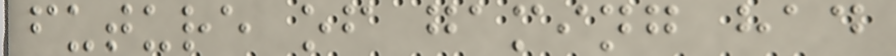future of gaming had
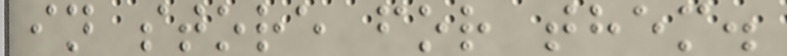in store for them.
